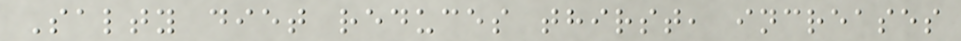Salty diet reduces thirst, increases
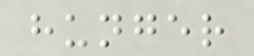hunger
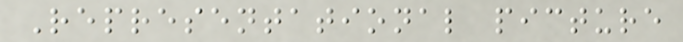Representational picture
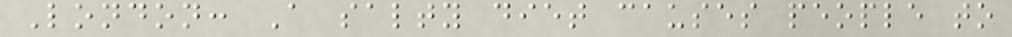London: A salty diet causes people to
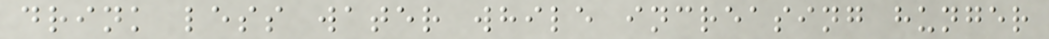drink less water while increasing hunger
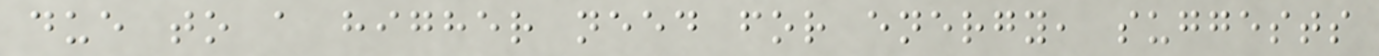due to a higher need for energy, suggests
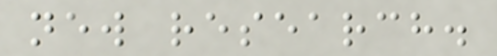new research.
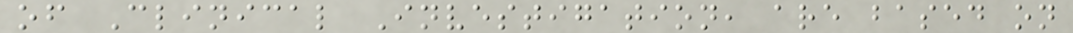of Clinical Investigation, are based on
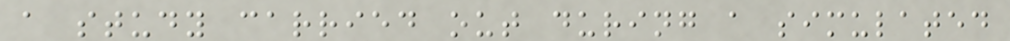a study carried out during a simulated
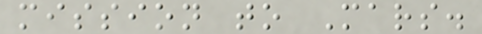mission to Mars.
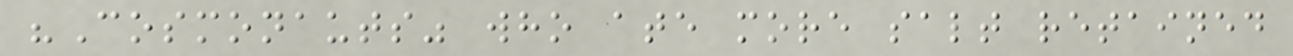"Cosmonauts" who ate more salt retained
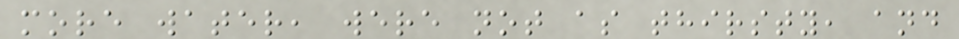more water, were not as thirsty, and
